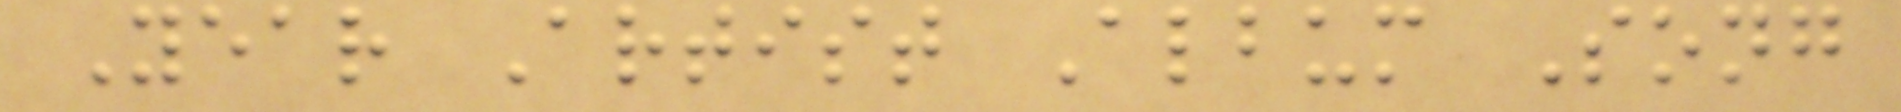Year Artist Album Song
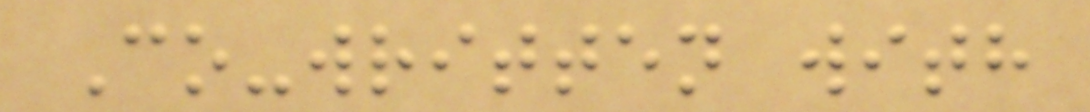Co-written with
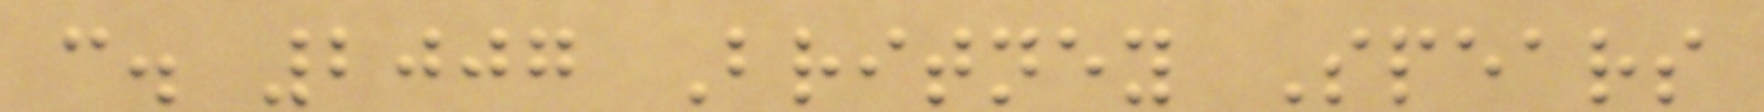c. 2007 Britney Spears
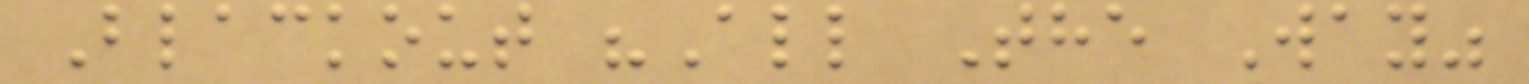Blackout "All The Way"
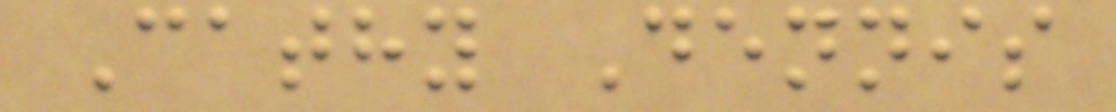Cathy Dennis
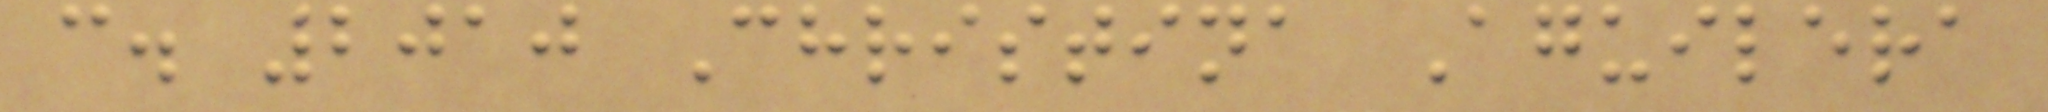c. 2010 Christina Aguilera
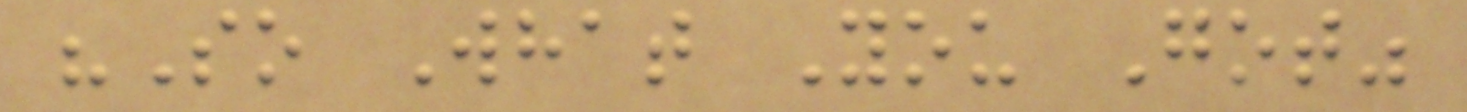"So What You Got"
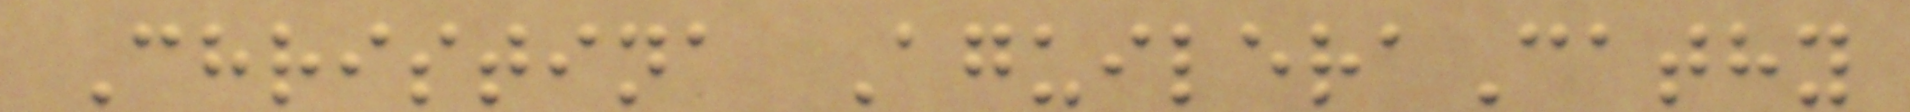Christina AguileraCathy
